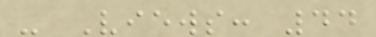- Views: 44
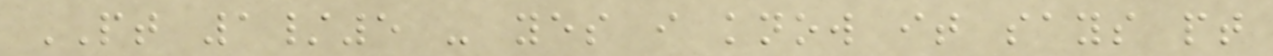PT 1/5 - yes i know it says pt
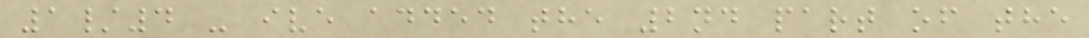1/4 - ive added the 2nd part of the
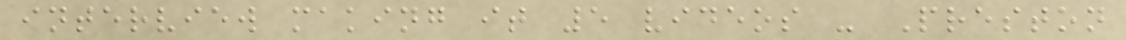interview making it 5 videos - Preston
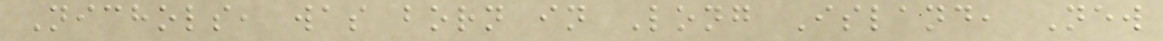Nichols, was born in Long Island, New
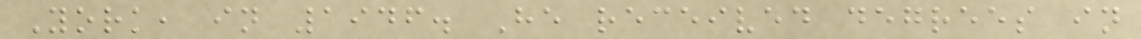York, in 1946. He received degrees in
